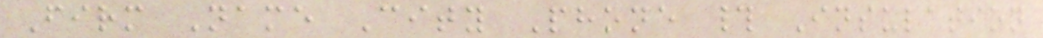Firm Name City Phone # Insulation
